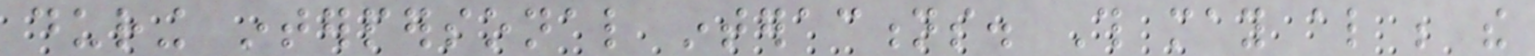during interpersonal interactions. This may also be the
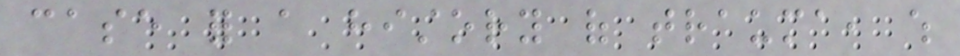case for a history of trauma, which
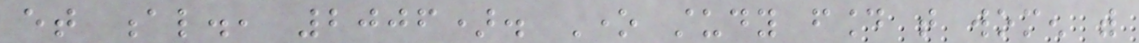et al., 2006). One study found that women with
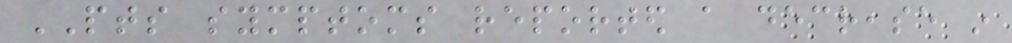PTS symptoms reported a decrease in
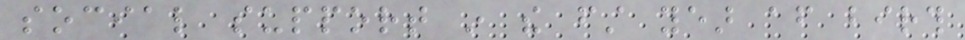social support in the first year after birth
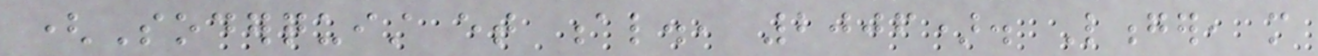(Soderquist et al., 2006). Longer, more
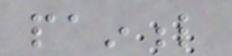painful
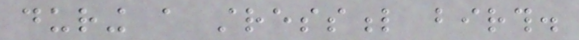during a stressful birth.
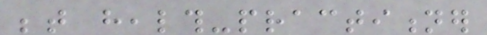between health-practitioner
